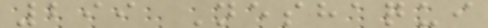299 Neshaqui
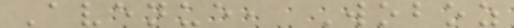Avenue, Woboz
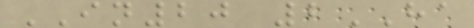IN20 2HA
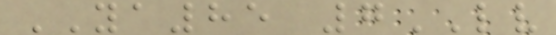YA85 7LV
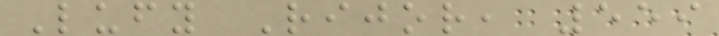Lufy Rijor, 559
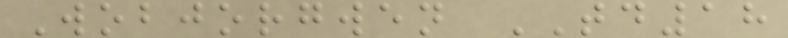Wobjorgwen TD18
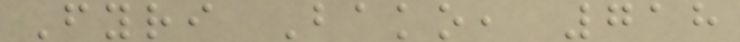Fyri Bako, 718
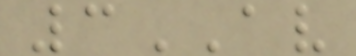3AV
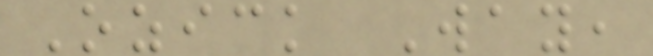Ozick Way,
